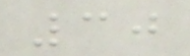30
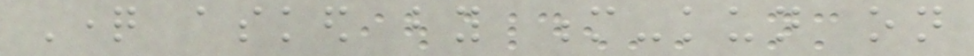Question asked by m-kun on
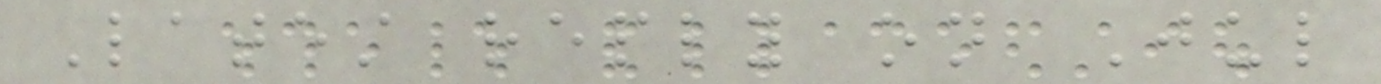Latest reply on Jul
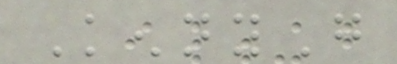KennyG
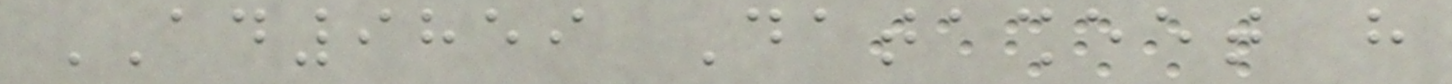AD9859 Datasheet have
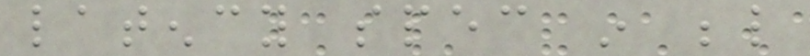latency spec in below
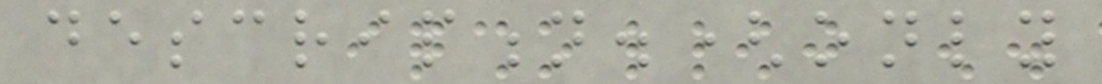description.(only
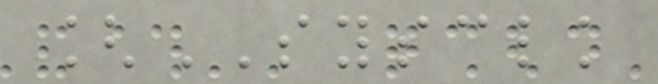[SYSCLK
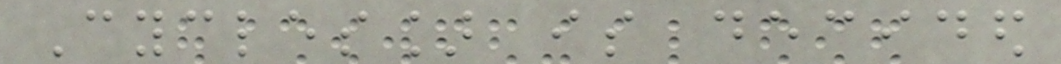Cycles] is decided
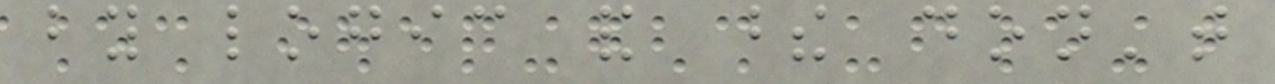by logic and these don't
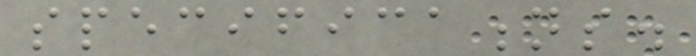specifications.
